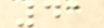41
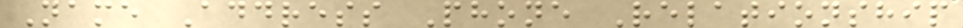Name Address Phone Relationship
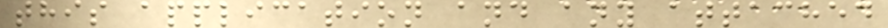this application and any attached
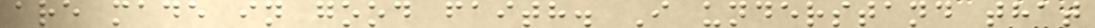are made in good faith. I understand that
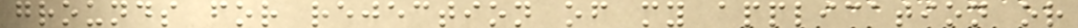grounds for rejection of my application or
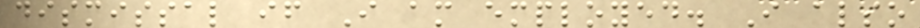dismissal if I am employed. I also
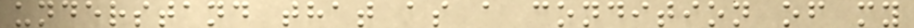understand that as a condition of my
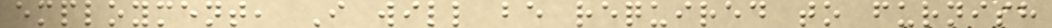employment, I will be required to furnish
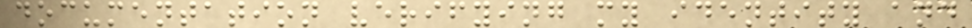documentation verifying my identity and
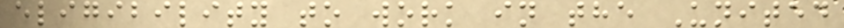eligibility to work in the United
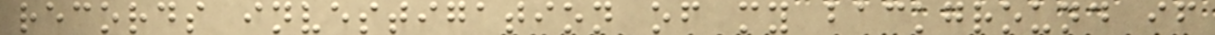records investigation of my background if
